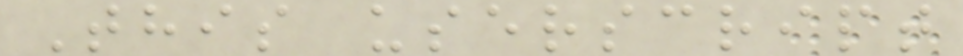This userscript
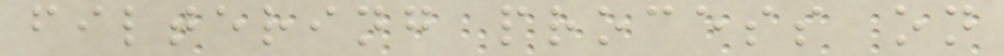filtering process on
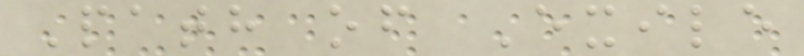Path of Exile
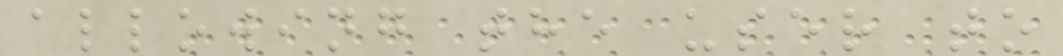allowing the user to
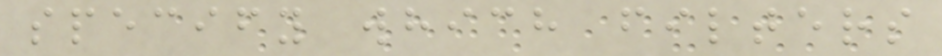specify which filters
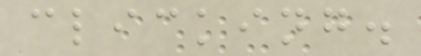clicking.
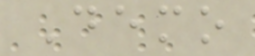Demo
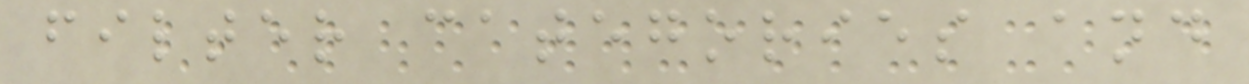filter categories and
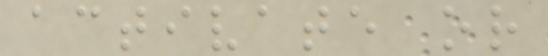activate or
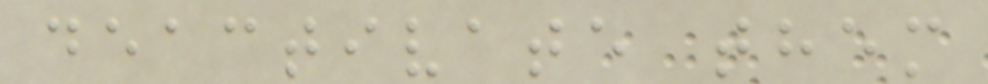deactivate them
